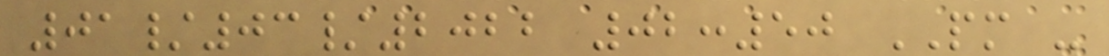01/03/2022 02:50 PM -
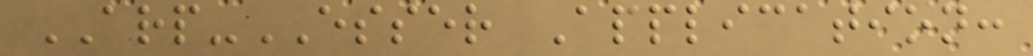ARP-ESSER Application:
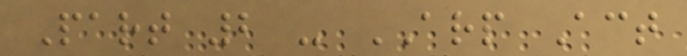Part 2 - ARP Act
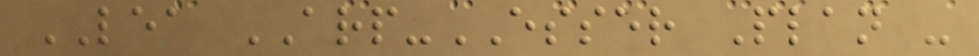LEA ARP-ESSER Plan -
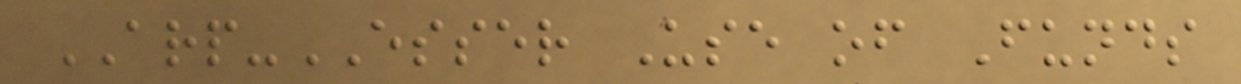ARP-ESSER Use of Funds
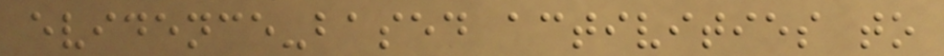evidence-based activities to
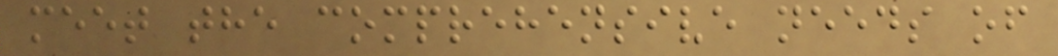meet the comprehensive needs of
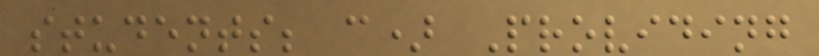students; c) Providing
